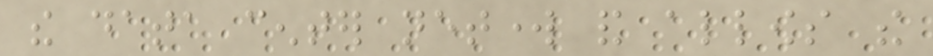the data center network and allows the
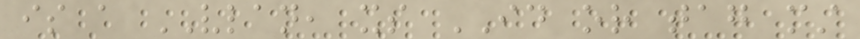is a VLAN, its ID or tag must
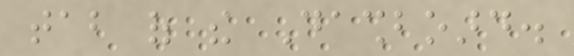tab of the Dashboard.
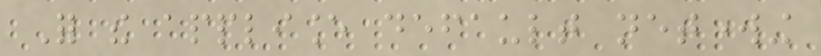For the appliance default networking
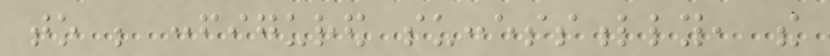to be configured successfully, the
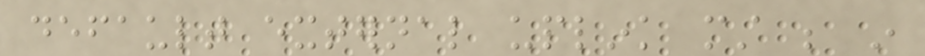default external uplink must be in
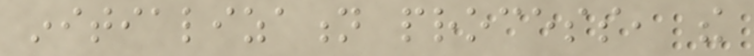initialization process, the
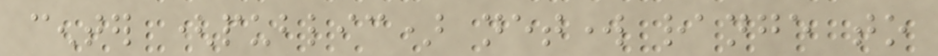center (public) network range to
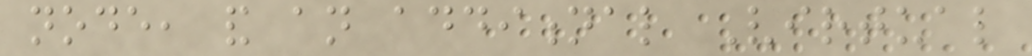node, and an additional Virtual
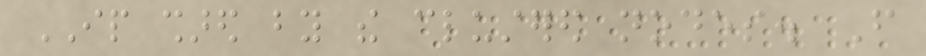IP shared by the clustered nodes. From
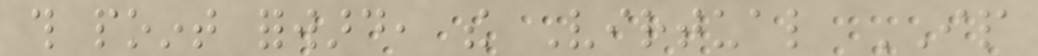this point forward, the Virtual IP
